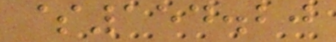$154.20
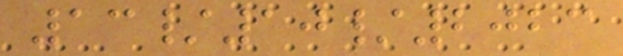13/10/2023
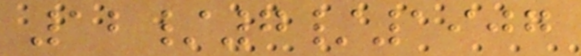12/7/1907
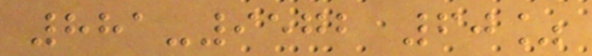881-9572 60%
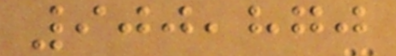900,870
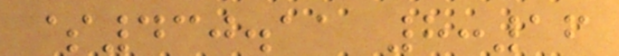$430.11 8:16
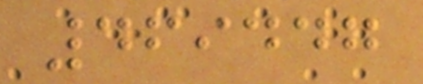469447
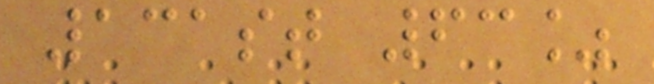131st 63%
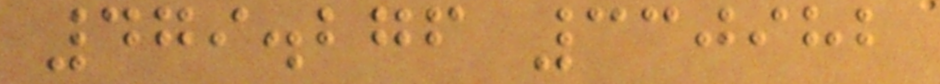479.276 330982
